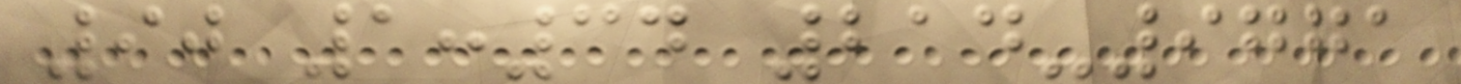90 1:34 214-9771
